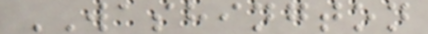WASHINGTON
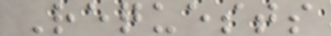Requests
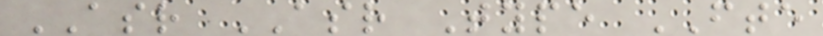ASR ASR Type FTE
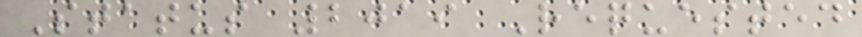Status 2019 Requested
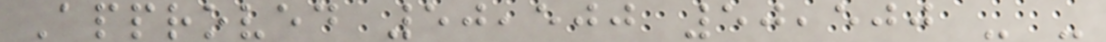Approved 50,500 50,500 - -
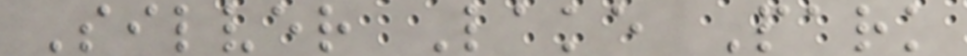Silver Lake Park
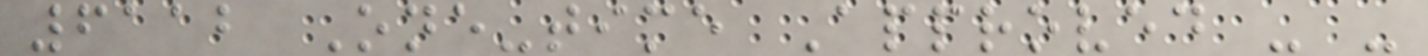6112 One-time Approved - -
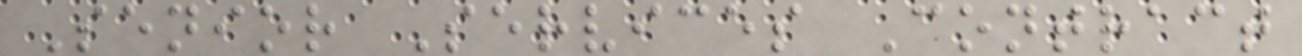Senior Services Contract
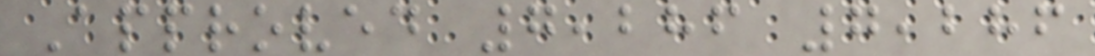Approved 7,286 7,286
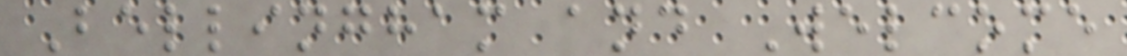Bellingham and Welcome
